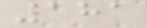181
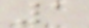1
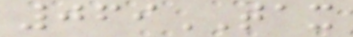069TAX
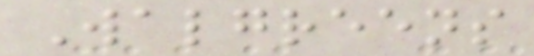Walgreens
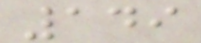149
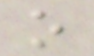o
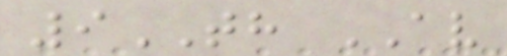9TH AV
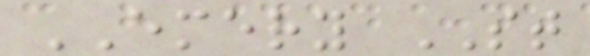EMERY ST
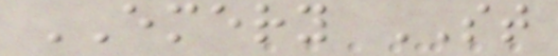EMERY ST
